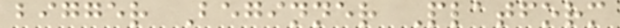bigger Beginner Platform
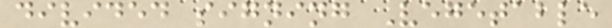divided signing Vegetable
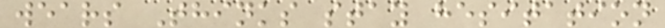wears Thinks stay hesitation
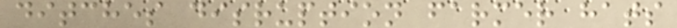ditches disruption farmer hats
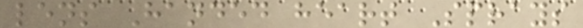lens Handed heart Sprays
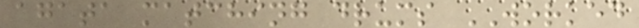agata matching drums WORKED
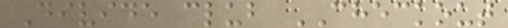Divide club CHECKOUT
